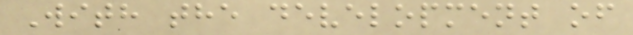With the development of
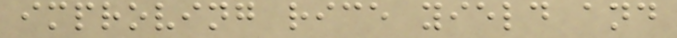improving rice yield and
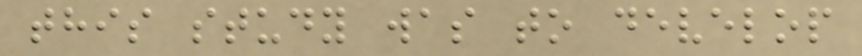this study was to develop
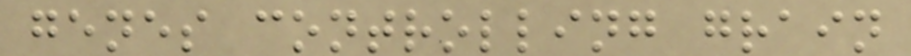genes controlling grain
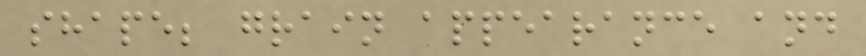shape; grain appearance and
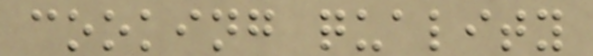cooking quality
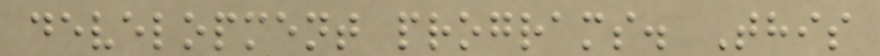development programs. This
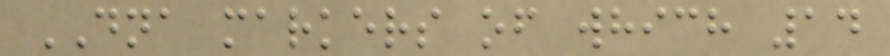DNA markers of which 14
